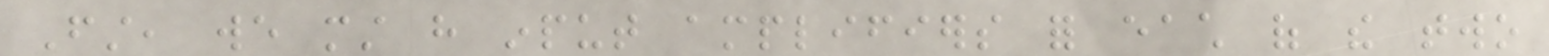First, we must have input amplifiers for each of the two
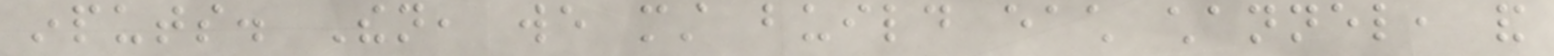inputs. Then, we must build each channel, and
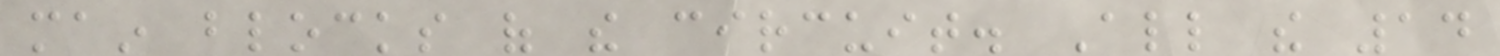main blocks of the circuit. All the 14
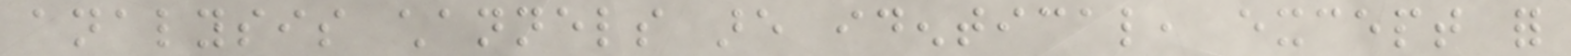analysis channels are identical, except for
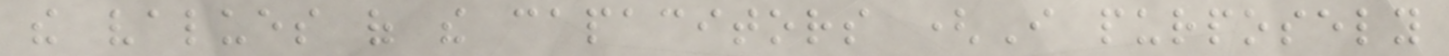the values of the capacitors (I purposely
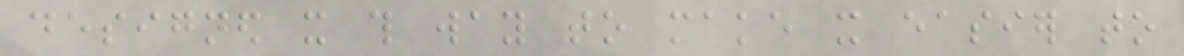designed it this way to make it easier to
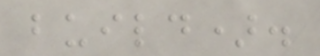build).
